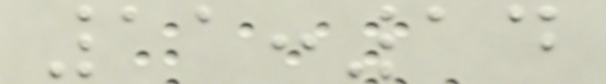11:14
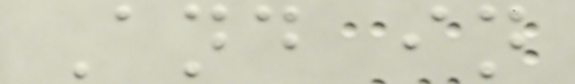And in
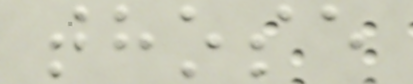those
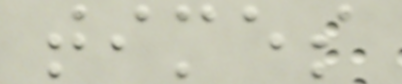times
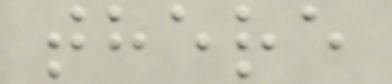there
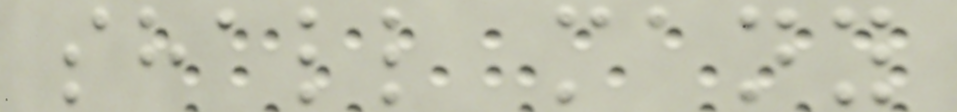shall many
